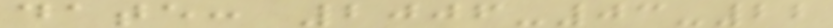date: 2006-03-22
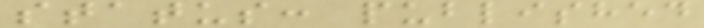status: published
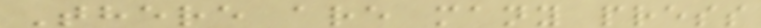There are many press
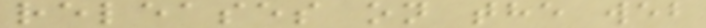releases on the web
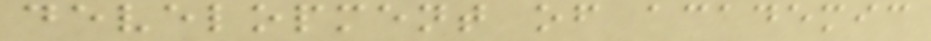development of academic
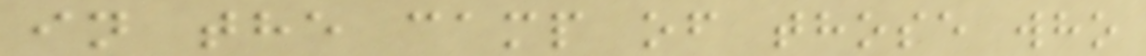in the camp of those who
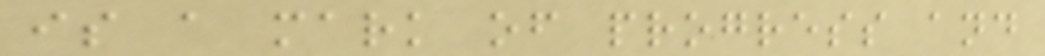is a mark of progress and
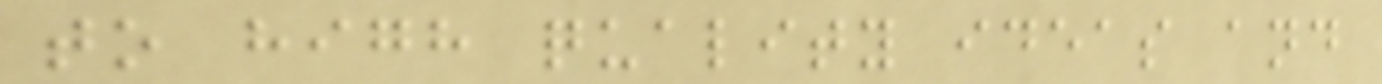to high quality ideas and
